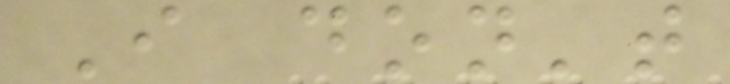I don't
